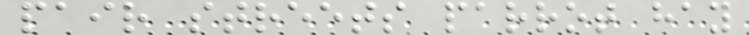pair streets parrot hay
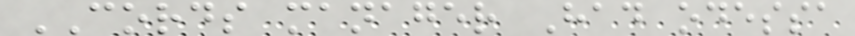CORDS manager Had odessa
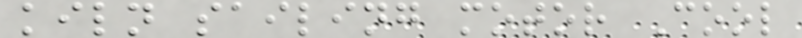kiln sailing motor Cool
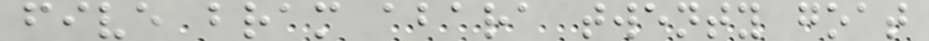five bram abara twenty goat
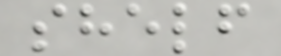shelf
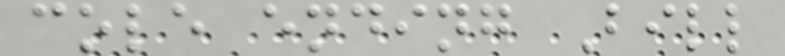cole ending Bill
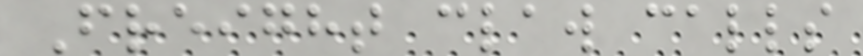Freight claw calls
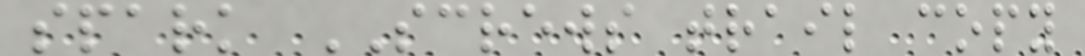spark SCREWS trail copy
